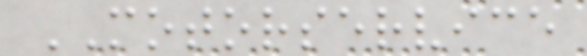MOTORSERVICE
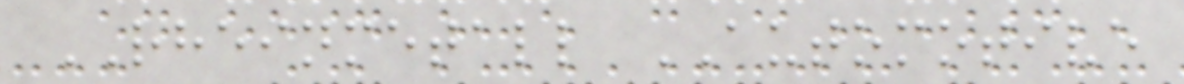RHEINMETALL AUTOMOTIVE
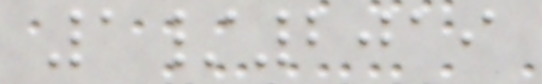1/2019
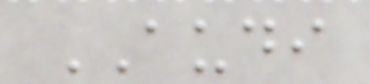AUDI
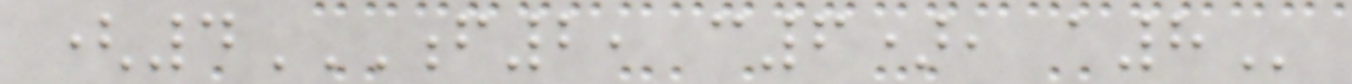(4F2, C6), A8
